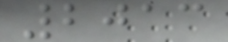2013
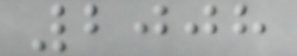2008
